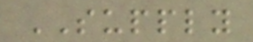SUPPLY
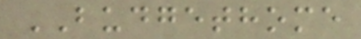BUDGETHOME
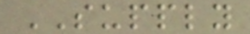SUPPLY
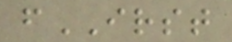fIRST
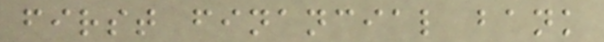first financial bank
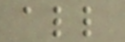all
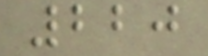220
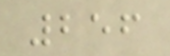256
